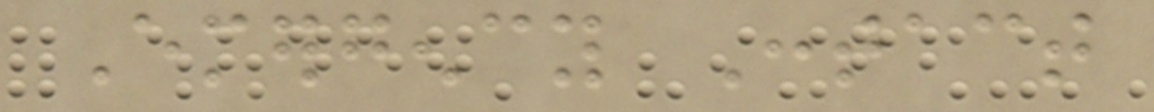Emergency Contact
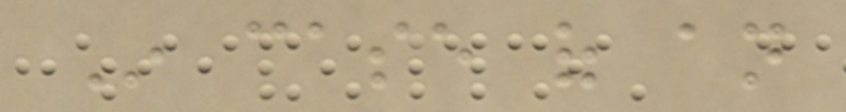In case of an
